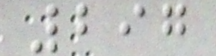297
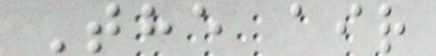The air
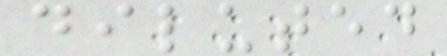diluted
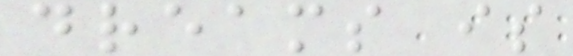dreams is
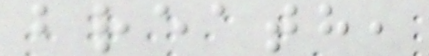breath,
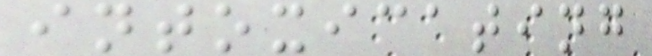intoxicating
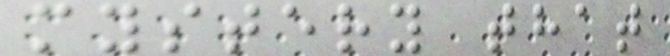mystery that
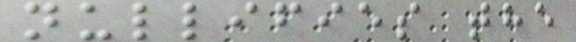nullifies the
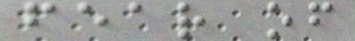fear of
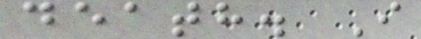death. I
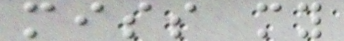miss my
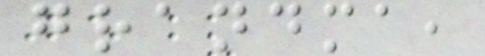grandma,
